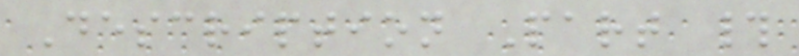Description Part #
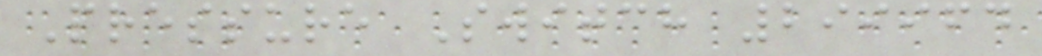Pressure Switch 299964
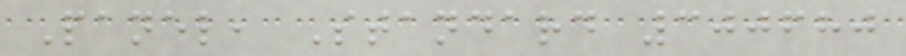Panel, Standard 300680
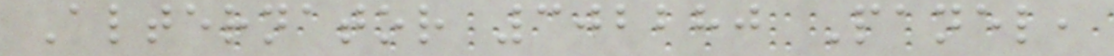Alternator 302280 Panel,
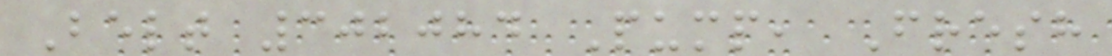Belt 302084 Pump, Fresh
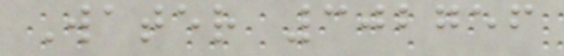Water 302756
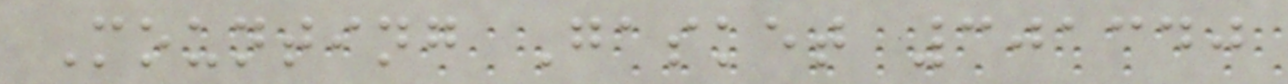Mounting Gasket 301340
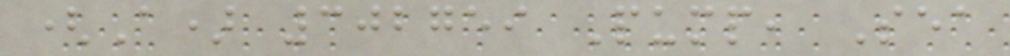(A) 302759 Pump, Sea
